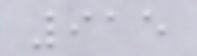915
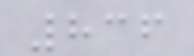836
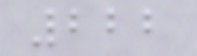222
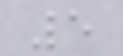5
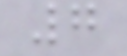7
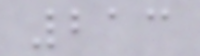213
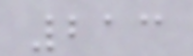213
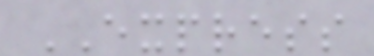EXPRESS
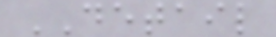DETAIL
